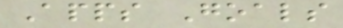Apps Goals
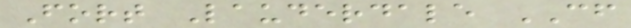Fort Lauderdale CF
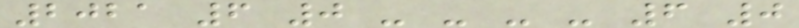2021 6 0 - - - - 6 0
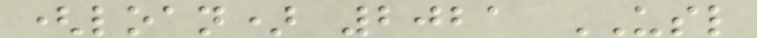(loan) 2021 USL
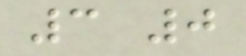3 0
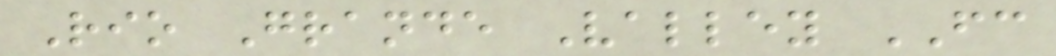Rio Grande Valley FC
